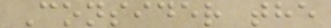Consider the
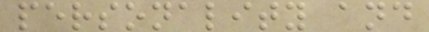personality and
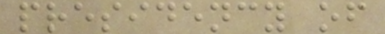presidency of
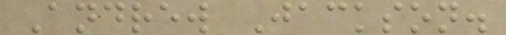Andrew Jackson.
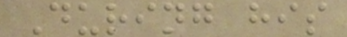During his
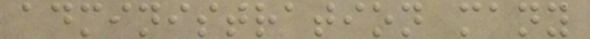administration many
